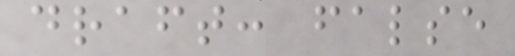draft: false
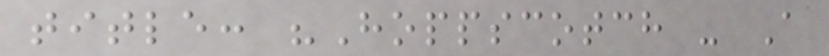title: "Hoppscotch - A
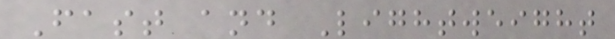Fast and Lightweight
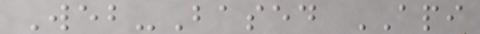Web-Based API
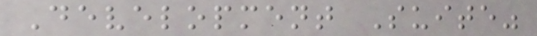Development Suite"
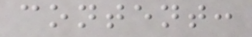content:
